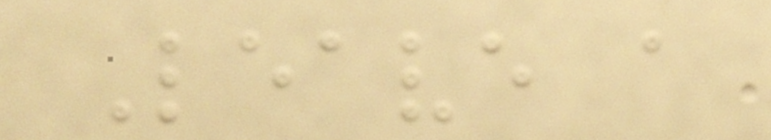Leave a
